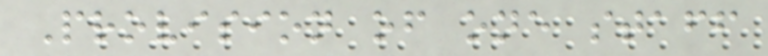Provision of one staff
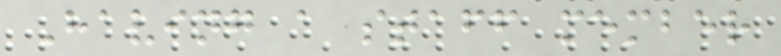Having a staff member
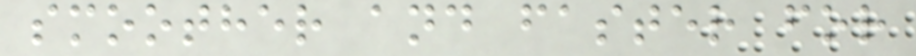smoother and faster for
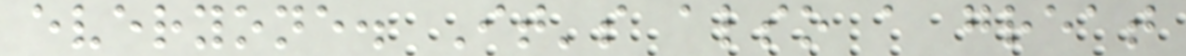everyone. It's also a great
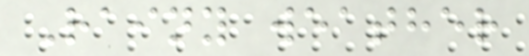Rainy weather
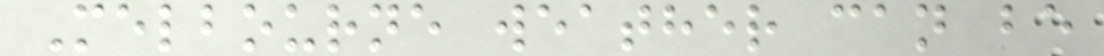Melbourne weather can be
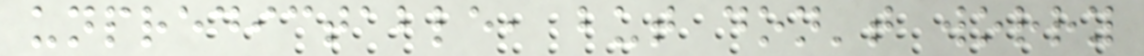unpredictable, but don't worry
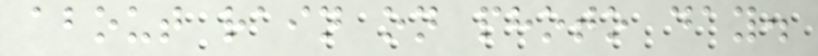about rain on photo day.
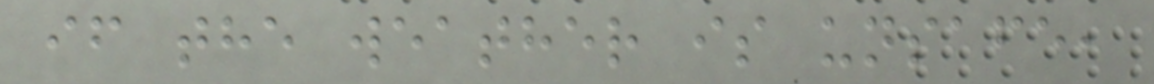if the weather is unsafe,
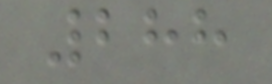288
